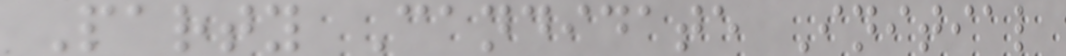Party Candidate Initial
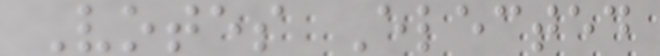Votes Elected
